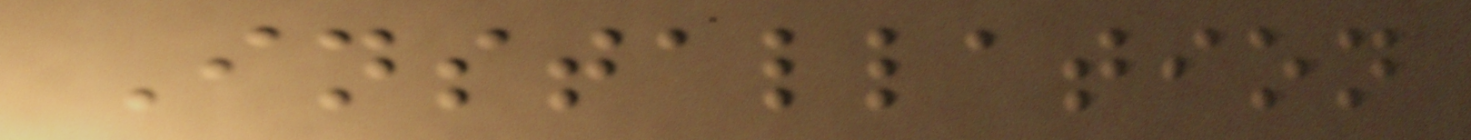Installation
